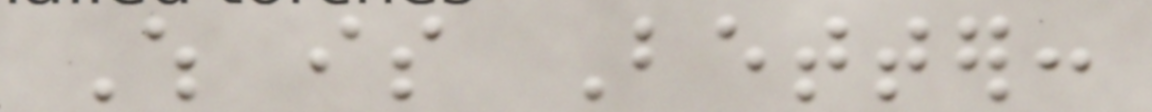Which is Better:
